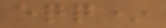eqq*
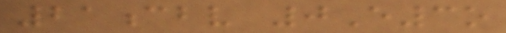21cbv 0E3o
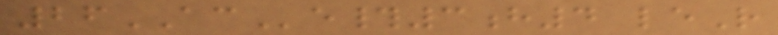26ACe#3h4 leR
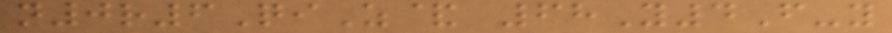n0r6QiZ& 68Y4F-y
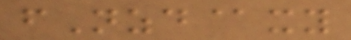fNzd@xy
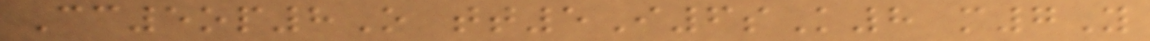Cc5op8O tt5I6sK8 m7Y
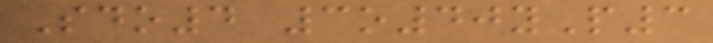Sdo4 3o40yP3
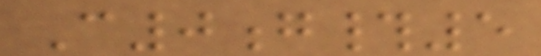C0g#5
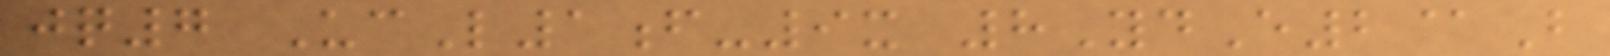jq7 UcL1f-9x 8YdE2@B
